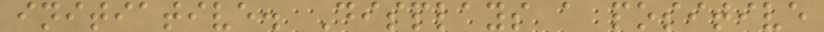initiative. Displays a positive
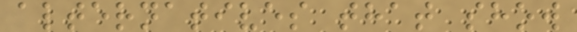alternatives that show
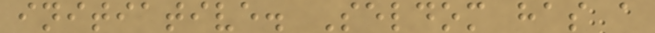initiative. Seldom has a
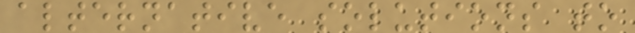alternative solutions to
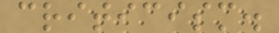criticism.
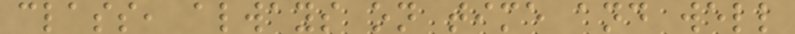class, always on time and well
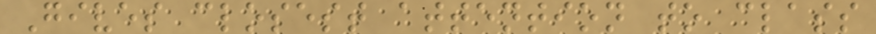Gives closest attention to class
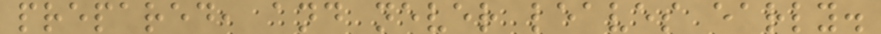prepared, and never leaves early.
